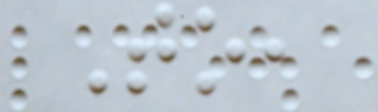To,
